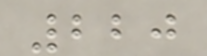220
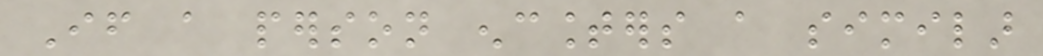If a person encounters a similar
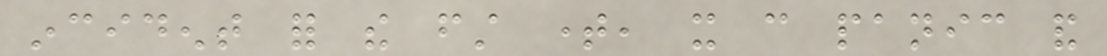incident for the first time, it can panic and
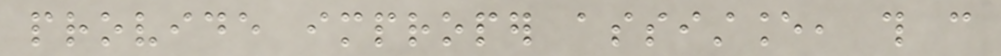provide improper assistance, this can
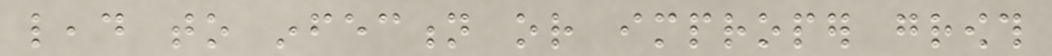lead to infection or improper growth
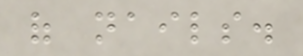of nails.
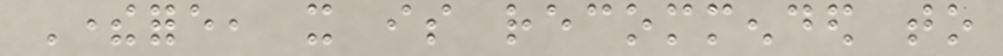Therefore, it is recommended to
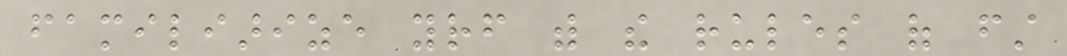familiarize yourself with the rules of first
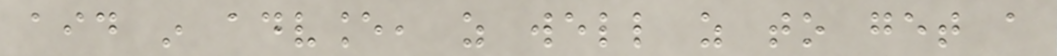aid in advance, as well as to get a
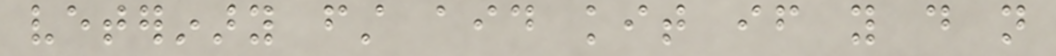veterinary first aid kit if you do not
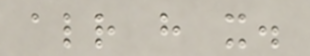already have it.
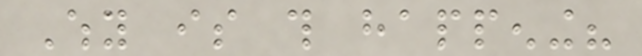Why is this happening?
